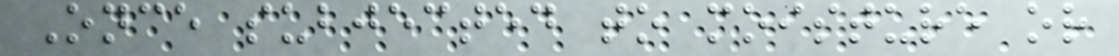Once subjected to moisture or
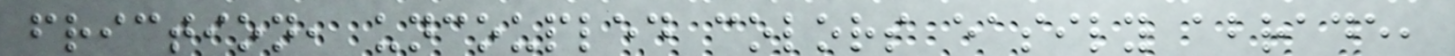friction, uncoupled colors easily abrade,
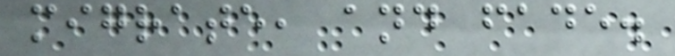migrate, and fade.
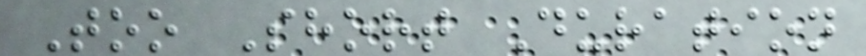Too Short Duration
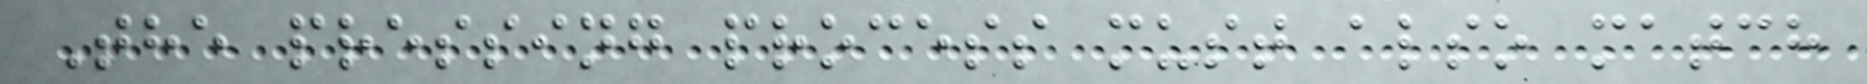The pressing process must also match
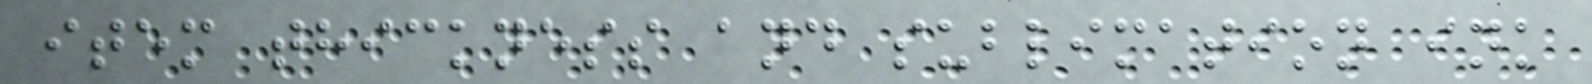item thickness and sublimation ink
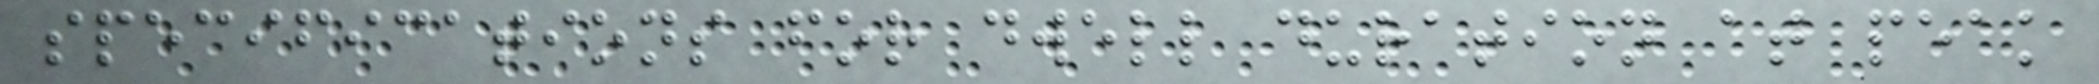specifications for dwell duration at peak
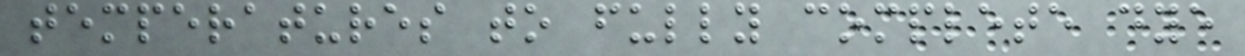temperatures to fully complete dye
